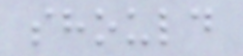should
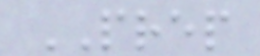PREP
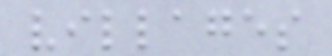villages
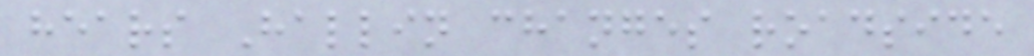hears Hallin changes roadside
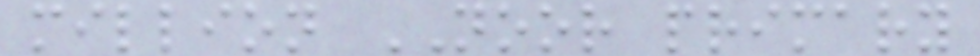million NOOR primary
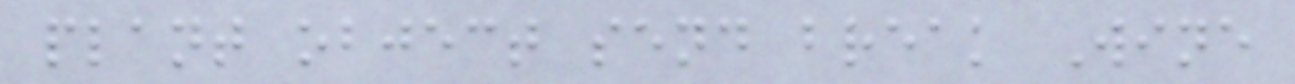plant object send break Wine
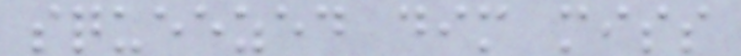squeezed dim miss
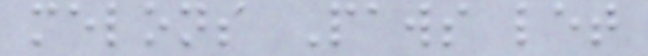melons Paws let
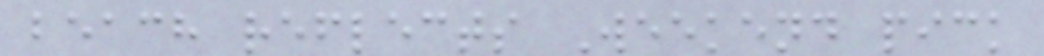beach reflects Weekend pick
